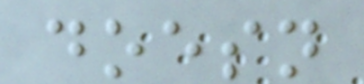doesn
